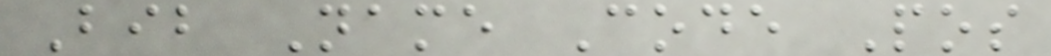Bib Name Code Pos
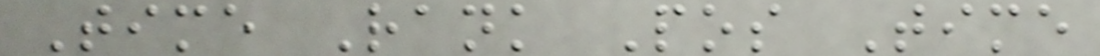Time Rank Pos Time
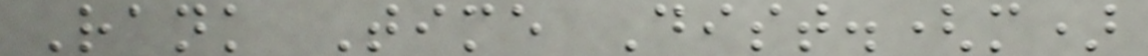Rank Time Dist.(m)
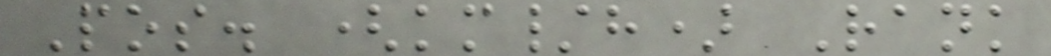Pos. (km/h) Rank
